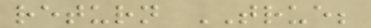return TRUE;
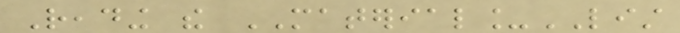Reading the MATERIAL_LIST
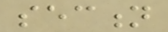section
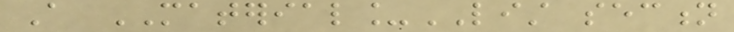A MATERIAL_LIST section
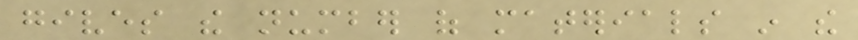gives the number of materials in the
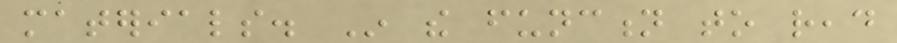materials. In the function to read
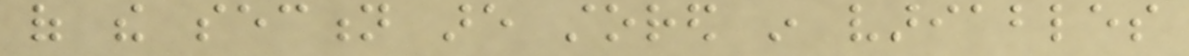of the section are stored in variables
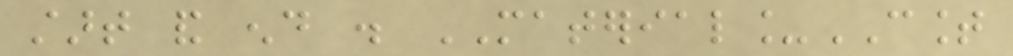start and end . MATERIAL_COUNT
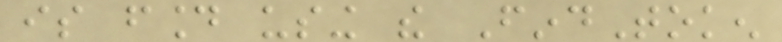is found using the FindToken
